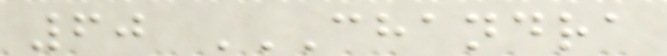60 CHANDRA
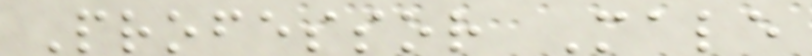Professor Male
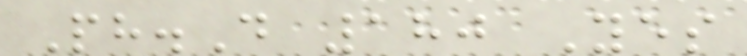Ph.D 180 Yes
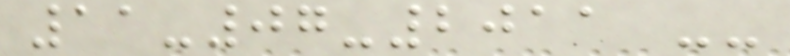11-07-2011 --
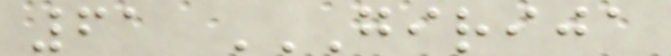61 GIRIJA
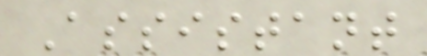Assistant
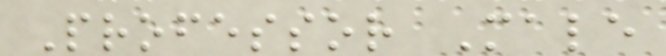Professor Male
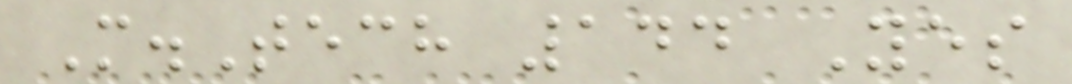M.Tech 144 Yes
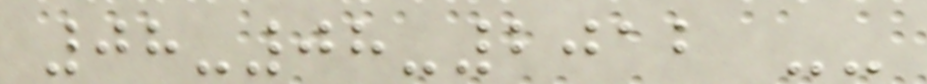08-08-2012 --
